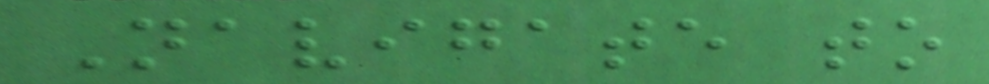Navigate to
